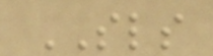SLS
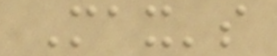Max's
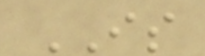IS
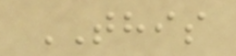THIS
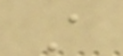A
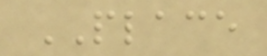PLACE
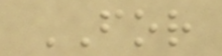FOR
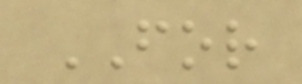FOR
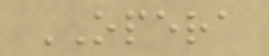OPERA
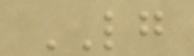LG
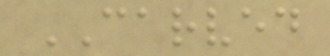CARVED
